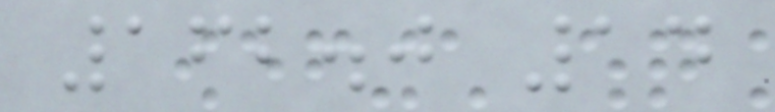162.0 14
